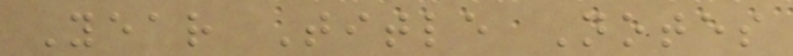Year Title Notes
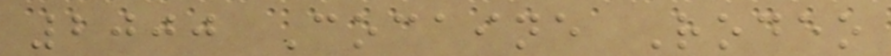2000 Cocaine Rodeo
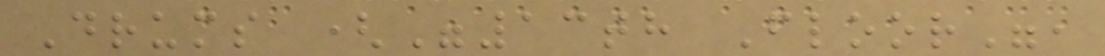Drums ("13th Floor",
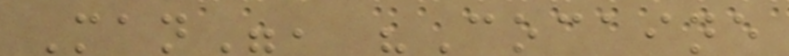Man", "Cocaine
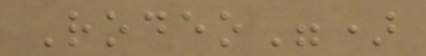Rodeo")
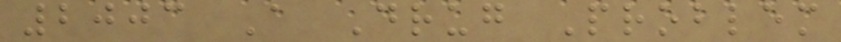2003 A Drug Problem
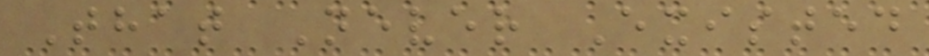That Never Existed
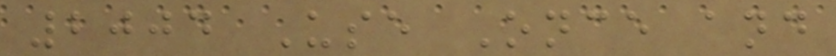2004 Use Once and
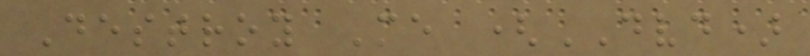Destroy Me (DVD)
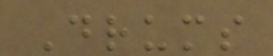Drums
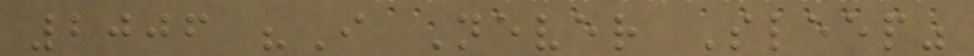2006 "I Never Sleep"
